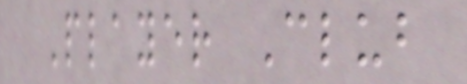Player Club
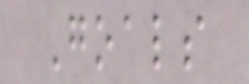Goals
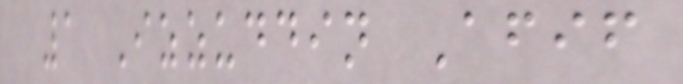1 Izzuddin Afif
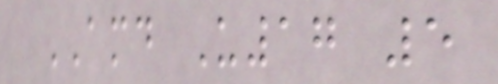AMD U17 5
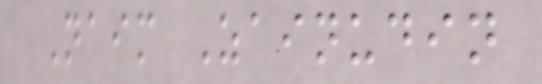Naim Zainudin
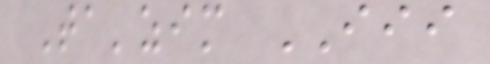Ta'zim III
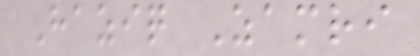Haziq Zamri
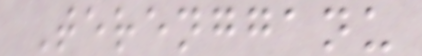Terengganu
